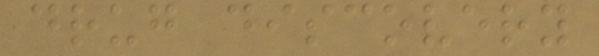drug discovery
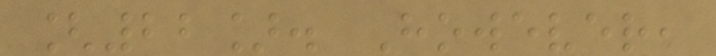[22]. However,
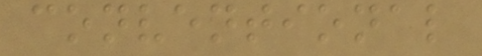conventional
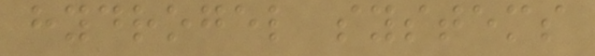hydrogel systems
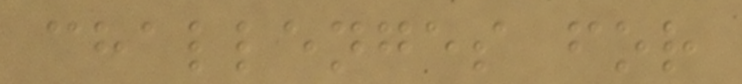challenges for
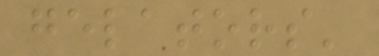gelators'
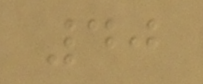40
